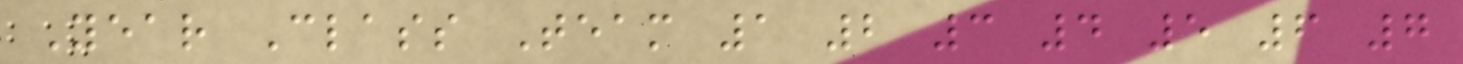Year Class Team 1 2 3 4 5 6 7
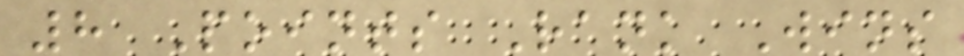8 Points Rank Wins
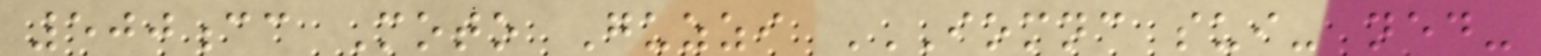500cc Moto Guzzi IOMNC SUI- NED-
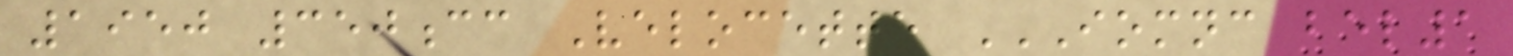1950 350cc Velocette IOMNC BEL1
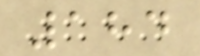184
